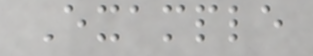Example
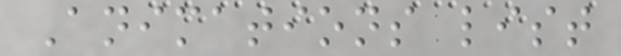Animations list
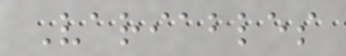Variables
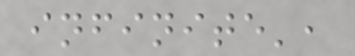infinite',
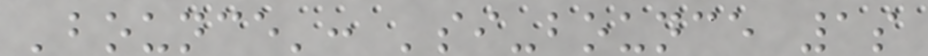'bounce': 'si-bounce 1s
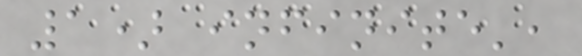1) infinite',
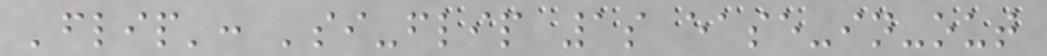'flip': 'si-flip 1s ease-in-out
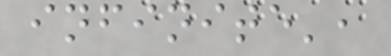infinite',
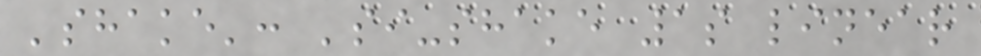'shake': 'si-shake 1s linear
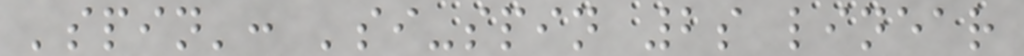'spin': 'si-spin 2s linear
